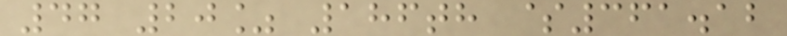47 20% 186th $361.12
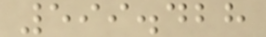599.428
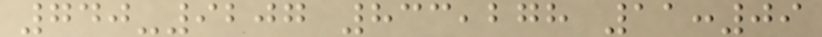740-9207 833,278 11:09
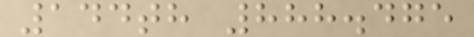144th 888.475
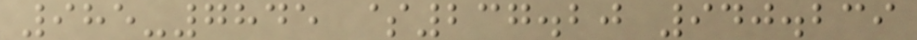985-7845 $237.20 940.239
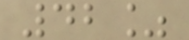42%
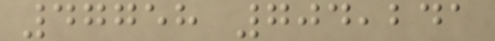47758 704,241
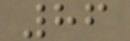86
